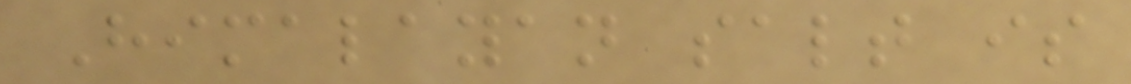Himalayan salt is
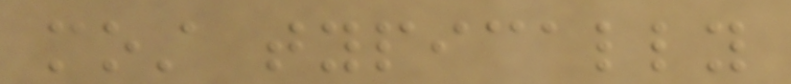most typically
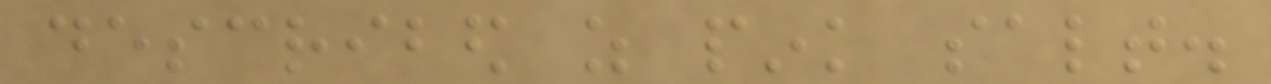described as pink salt.
